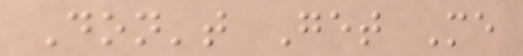Don't Get Me
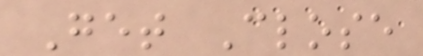Get Close
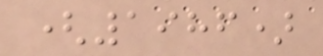(1986)
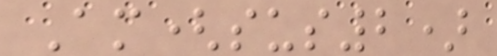Am(sus2)
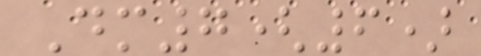Dm7(6)
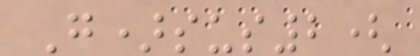G)sus2(
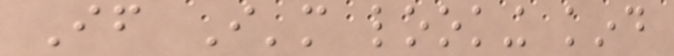If I'm looking kind
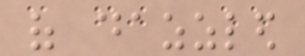of dazzled
